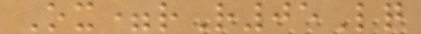Ox=rR05Lq
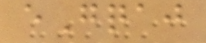eGqaj
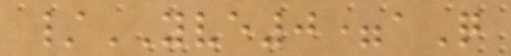/YVE0=aQ
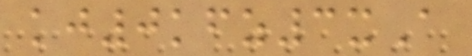kj0kfz3xA
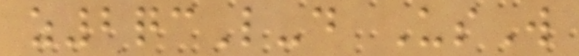z2qcL-d UsW
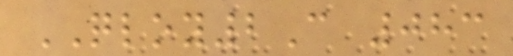QLOY2C 083
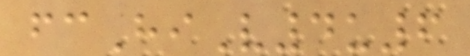fcHiV4u6
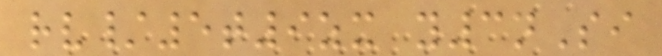rv/5t9zx y3nSi
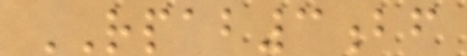RPAB3bf
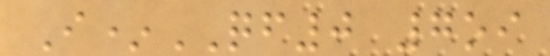I*QF0 7oi
